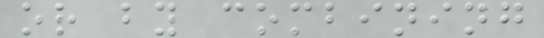or by combining
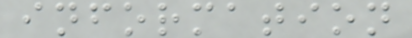information
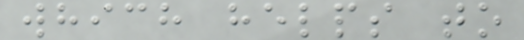which helps to
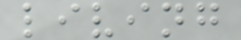living
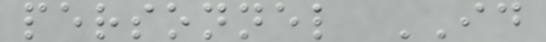personnel ID
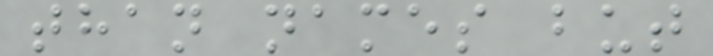than names but
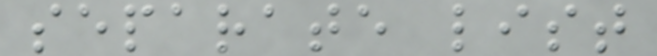separate list
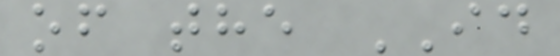of the ID
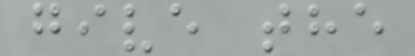give the
